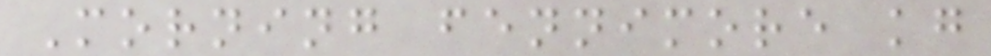Morning fennimore kg
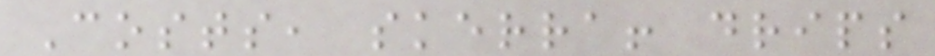Costs, skerra! drips
